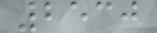2530
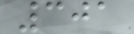301
